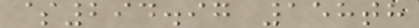$294.97 158th
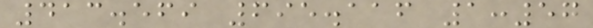413.569 695.116 1:57
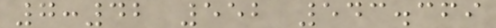7:42 552 543.369
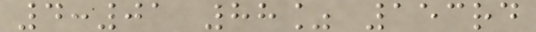4:01 88% 153rd
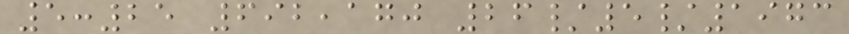5:25 692,170 26/5/1973
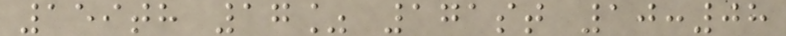159th 17% 171st 10:08
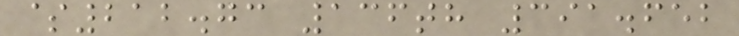$212.73 136th 391.652
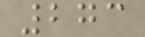273
